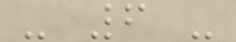- 6 -
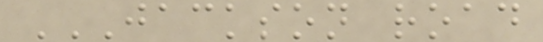JACKSON ROAD
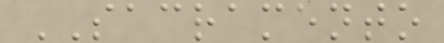SACRAMENTO
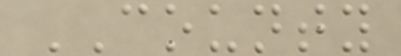COUNTY
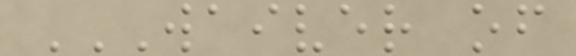WAIVER OF
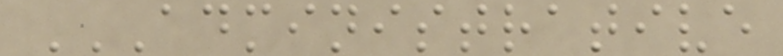ADMINISTRATIVE
